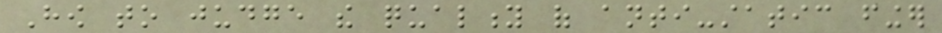How to judge the quality of anti-static finger
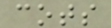cots
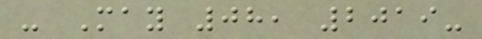- May 08, 2019-
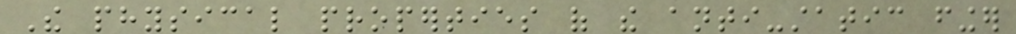The physical properties of the anti-static finger
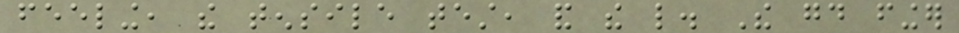feeling, the tensile test, and the like. The good finger
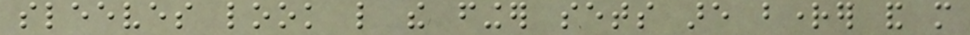sleeves look like the finger sets are brighter and more
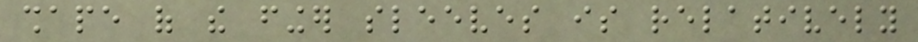shape of the finger sleeves is relatively
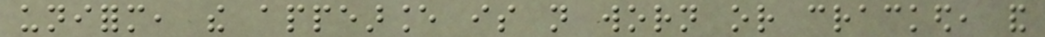uniform, the appearance is not worn or cracked, and
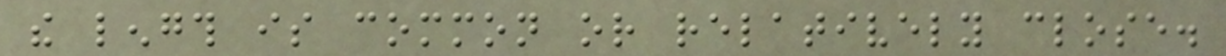the length is common or relatively close.
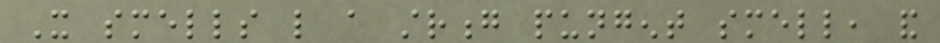It smells like a strong pungent smell, and
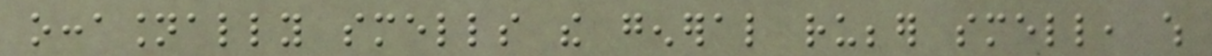occasionally smells the general rubber smell, which
